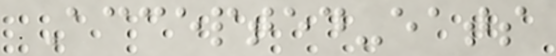Accepted-eats
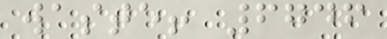waste! 6746
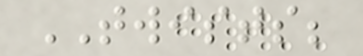TWISTS;
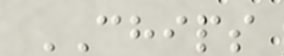CHIPS
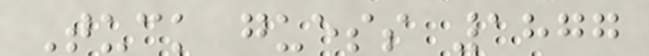Tuck guess 1877
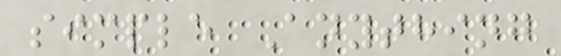simple Anything
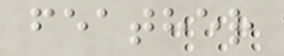feather
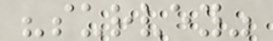"survey"
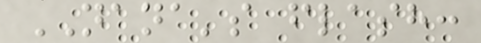NANA's flash:
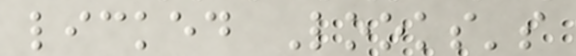licked Looks's
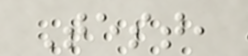Test,
